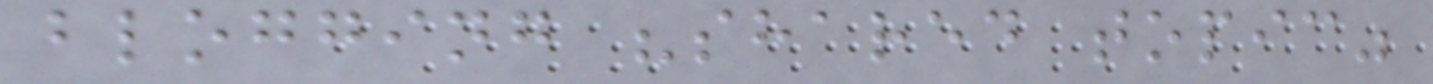blogging "shared topic"
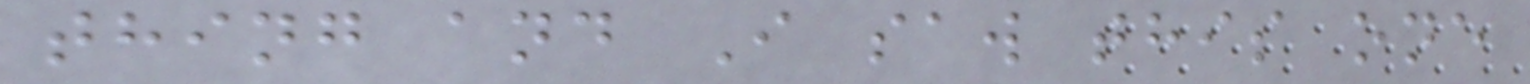thing and I saw this one
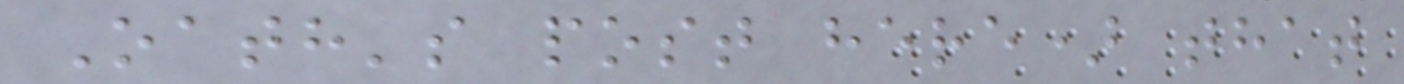Oath's post here) that
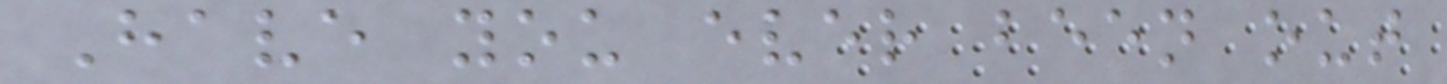Have you ever been out
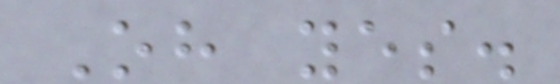Oh yes.
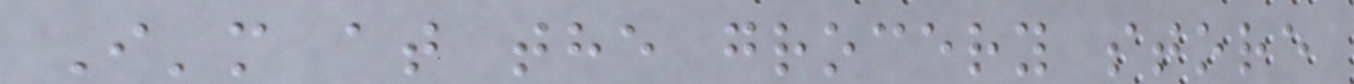I'm at the grocery store
